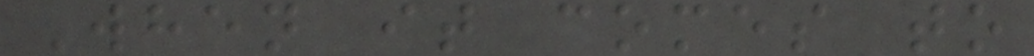When it comes to
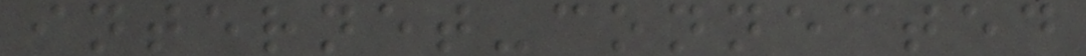internet-connected
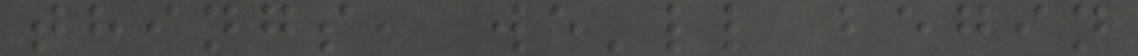things, we'll begin
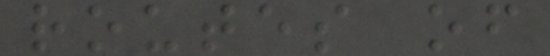routes of
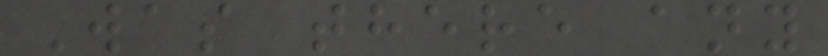Was there any
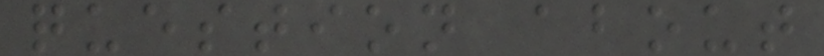question about
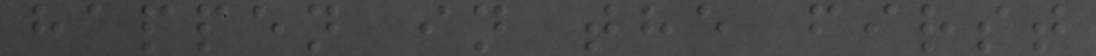happen in the first
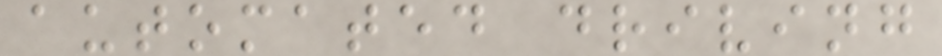automated driving
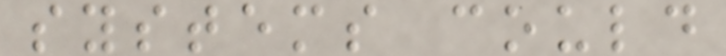systems could
